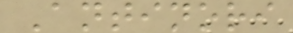Antinori
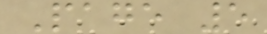Page 5
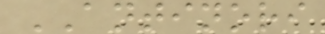ANTINORI
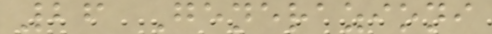26 Generazioni
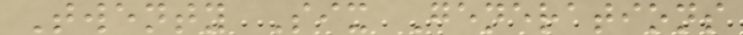Twenty Six Generations
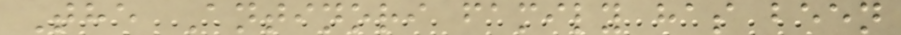The Antinori family has been
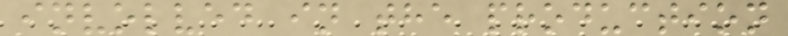involved in the production
